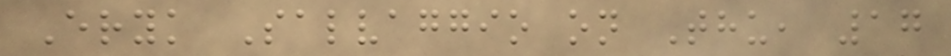Eryk Salvaggio on Thu, 17
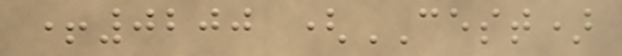+0200 (CEST)
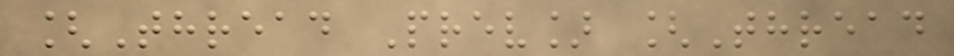[Thread Prev] [Thread
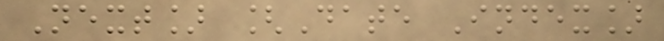Next] [Date Index]
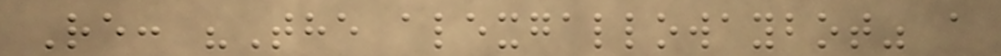Re: "The alexgallowaybot" a
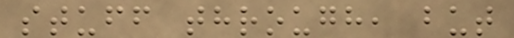stuff through, but
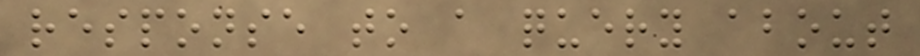response to a query about
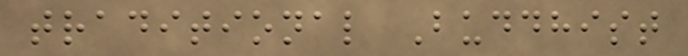traditional Buddhist
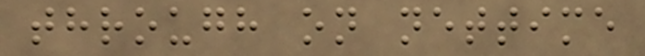through on nettime
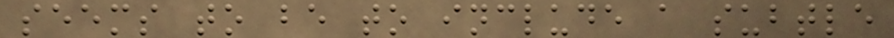seems to be to include a subtle
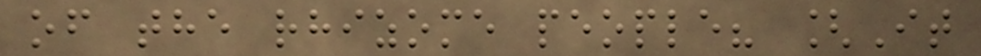of the rhizome people? [It
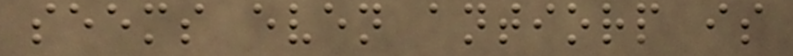seems even antiorp is
